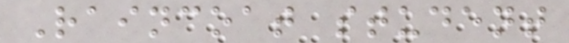Raincoat student
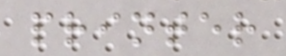printer
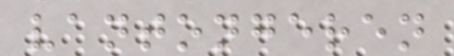vantongeren
